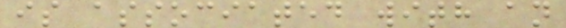is associated with an
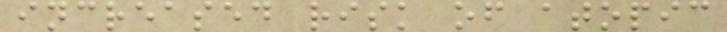increased risk of atopic
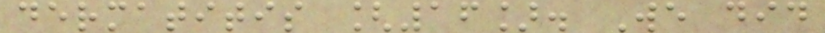dermatitis [16]. We did
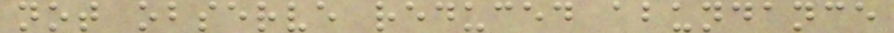not observe reduced abundance
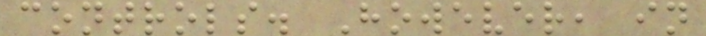controls. However, in
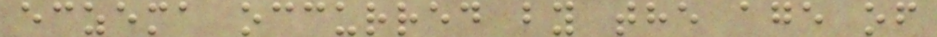eczema occurred by the age of
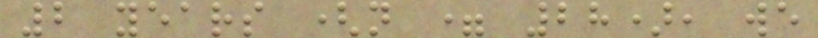2 years (n = 28), we
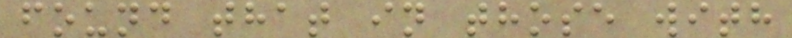found that in those with
